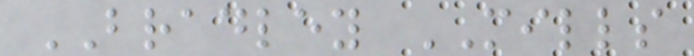BRADLEY MILLS
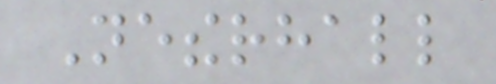Netherhall
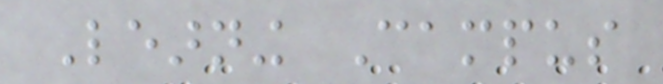Learning Campus
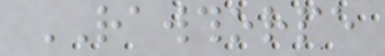RAWTHORPE
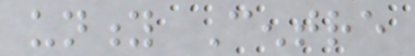unity Centre
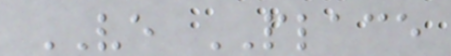VE PLACE
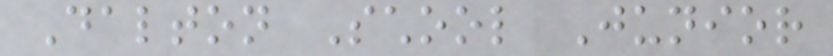Dalton School Junior
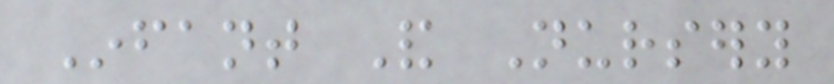Infant And Nursery
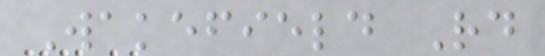Wakefield Rd
